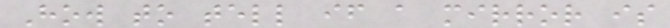How to tell if a mirror is
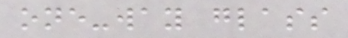one-way glass
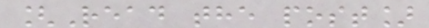[Read the post]
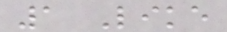1 Like
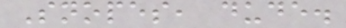Snopes, dude.
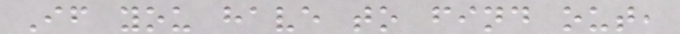If you have to find out,
